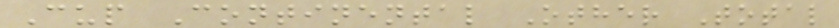Cup Continental Other Total
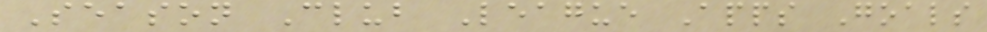Season Club League Apps Goals
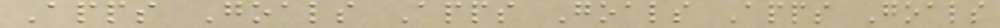Apps Goals Apps Goals Apps Goals
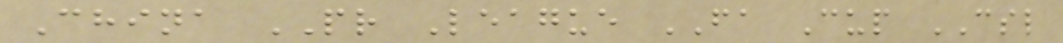China PR League FA Cup CSL
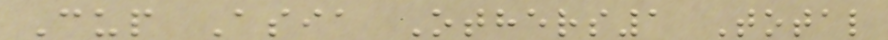Cup Asia Others1 Total
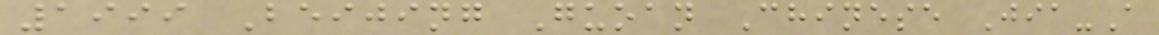1999 Beijing Guoan Chinese Jia-A
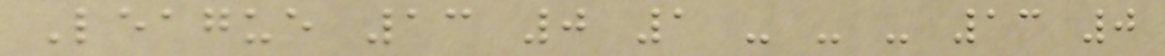League 13 0 1 - - - 13 0
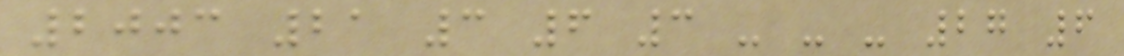2003 21 3 6 3 - - - 27 6
